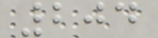204
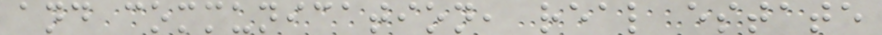and communication, real estate
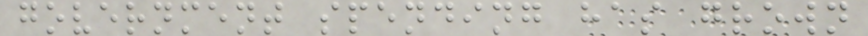government spending has grown
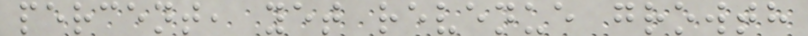percent, yet revenue growth
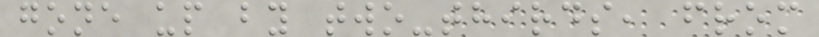gone up by two-thirds, from
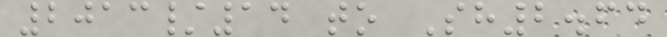2013/14 to Sh2.64
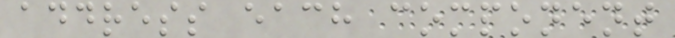address each component
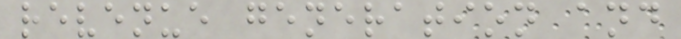revenue generation and
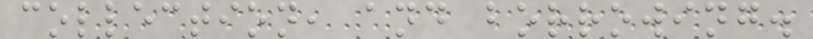collection, and borrowing.
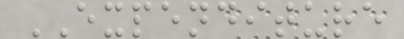EXPENDITURE
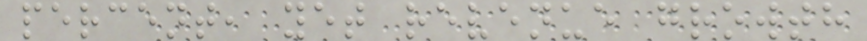percent, yet revenue growth
